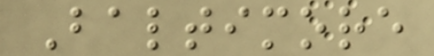Baltimore
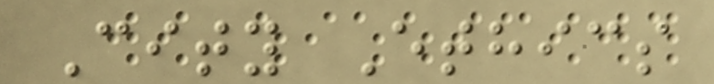City Ethics
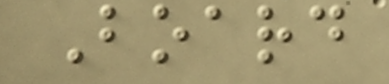Board
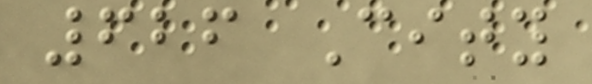626 City
